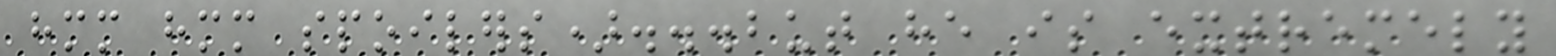hmm hmm spoilers)...but he is extremely
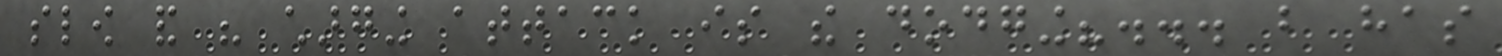slow and his charging attack is the dodging?... but has
